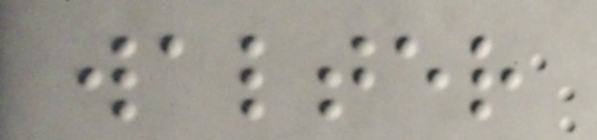walter
